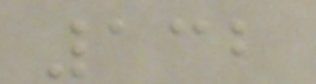132
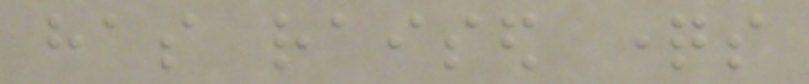has raised questions
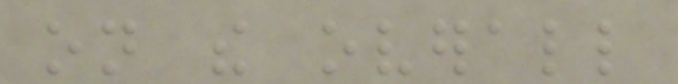on the overall
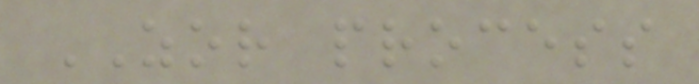ZOR process
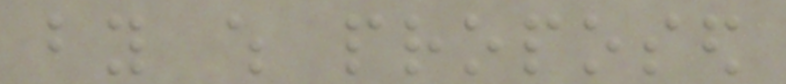by which proposed
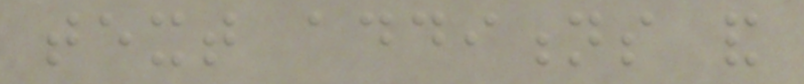text additions and
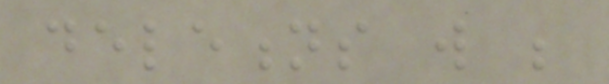deletions will be
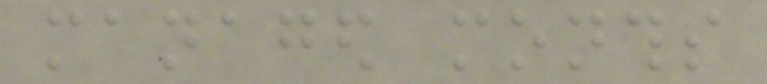managed months
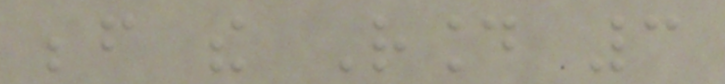before the Round 3
